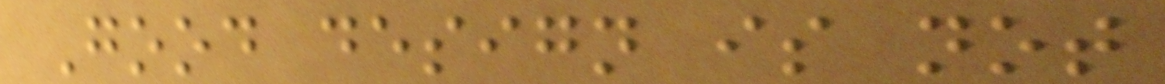Good design is not
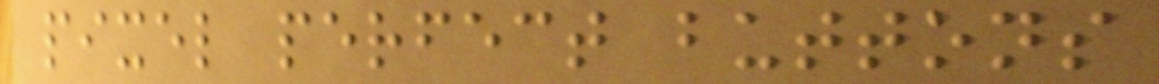pixel perfect buttons
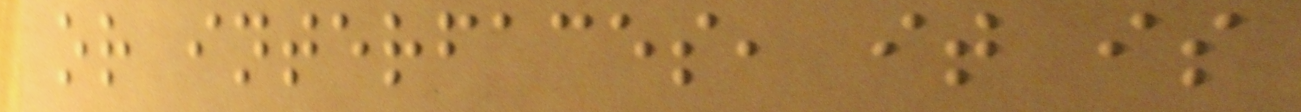or interfaces, it is
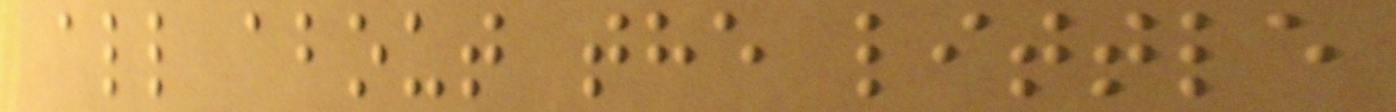all about the little
